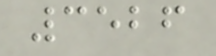3526
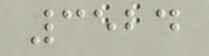3524
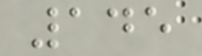145
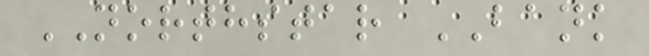NORTHSTAR BANK
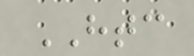HTC
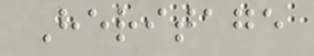Heritage
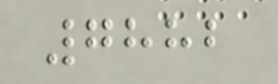7882
